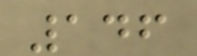146
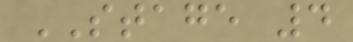STAGE 4
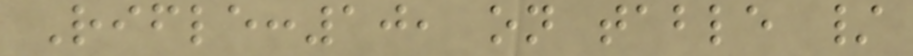Rifle:10, on table /
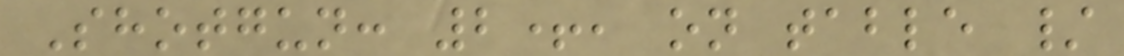Shotgun: 2+, on table /
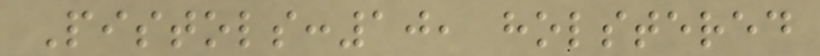Pistols:10, holstered
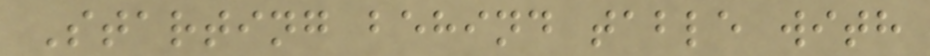Starting behind table with
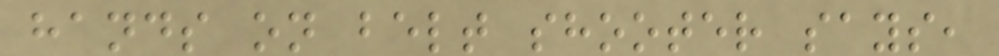hands on belt shooter says,
